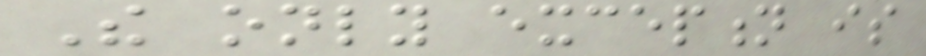The only exception is
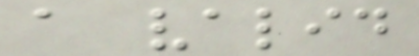a valid
